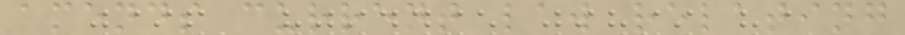amends current law relating
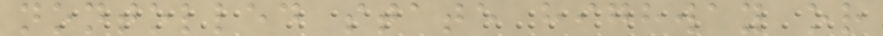nontolled state highway or
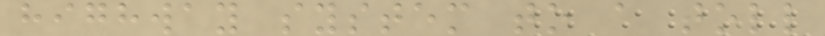highway system to a toll
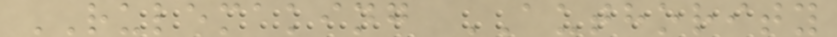RULEMAKING AUTHORITY
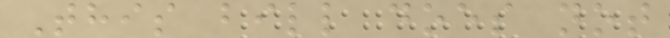This bill does not
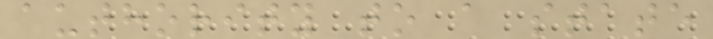authority to a state
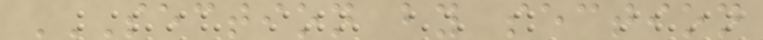SECTION BY SECTION
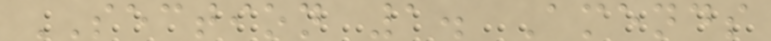SECTION 1. Amends
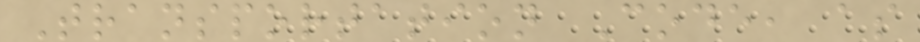Transportation Code, as
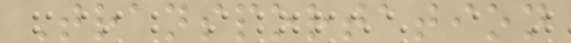Transportation
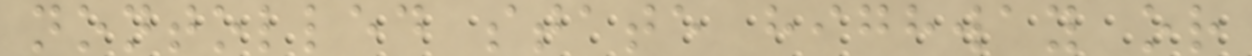nontolled state highway or
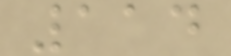114
